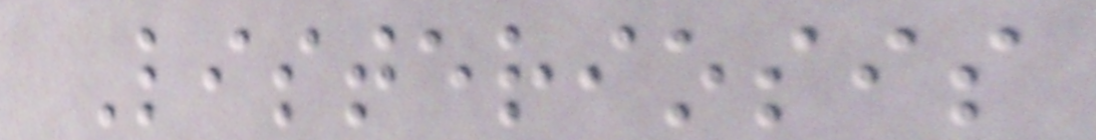Listeriosis
